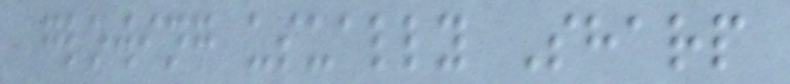glowing usually Sharp
